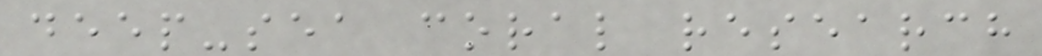deep-sea coral research
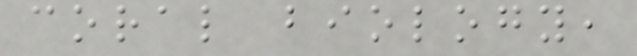coral biology,
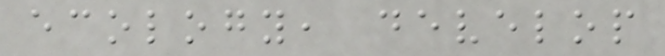ecology, develop
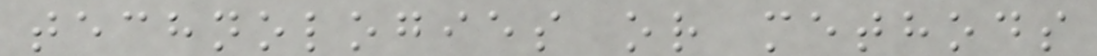technologies or methods
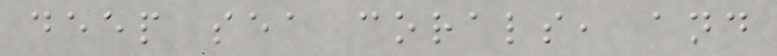deep sea corals, and
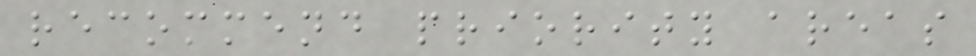recommend priority areas
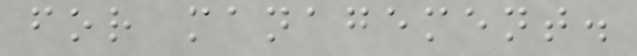for management.
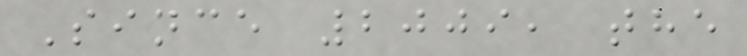Since 2009, the
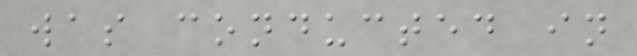was conducted in
